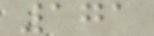171
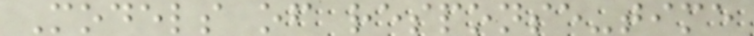Models of response-time
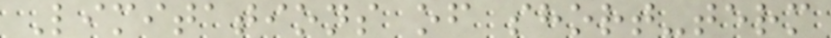Limitations of short-term
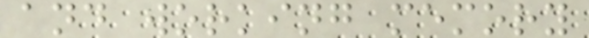and working memory
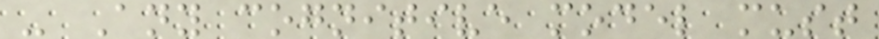- Any cognitive model must
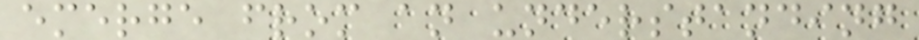emerge from an understanding
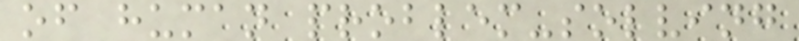of human problem-solving
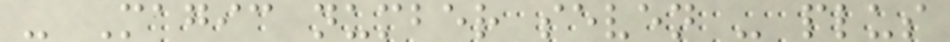- Magic number seven - plus
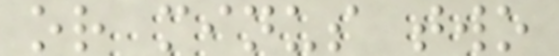or minus two
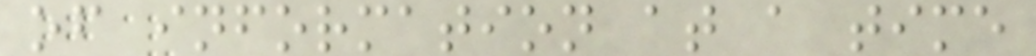of information at a time
